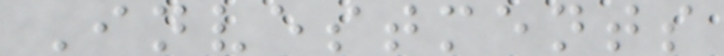Investments
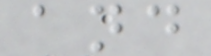and
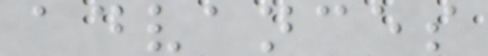advances
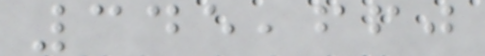345,660
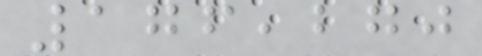176,270
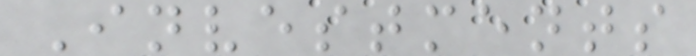Investments
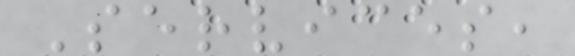Services,
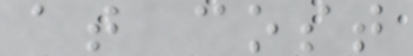at cost
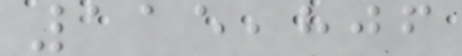115,806
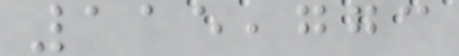115,773
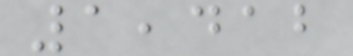1,412
